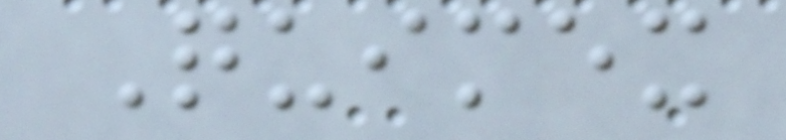Quimex
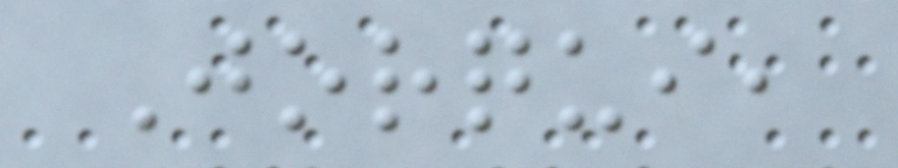Jorqui,
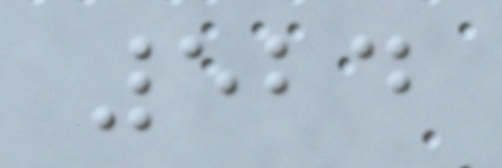524
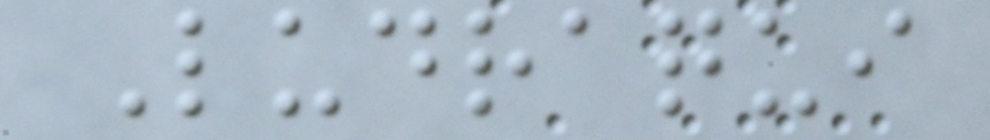Ludraqui
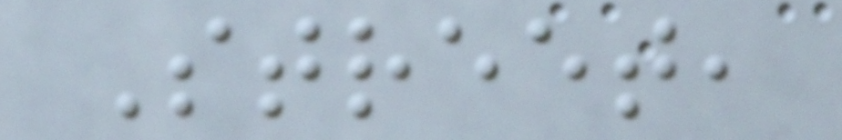Street,
